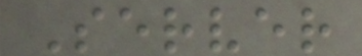Server
